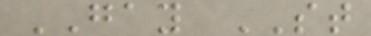GAY ST
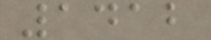1412
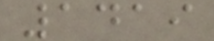1419
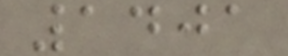1401
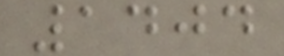1404
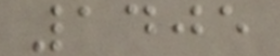1405
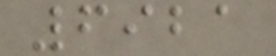6921
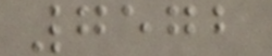7572
